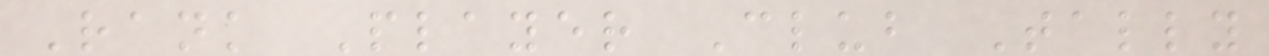Rank Player Club Tally
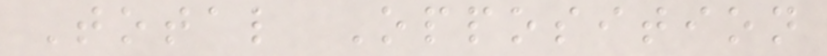Total Opposition
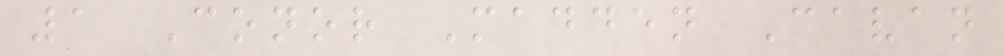1 Conor Madden Cavan
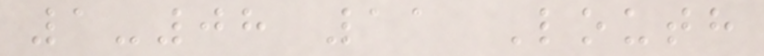1-08 11 Louth
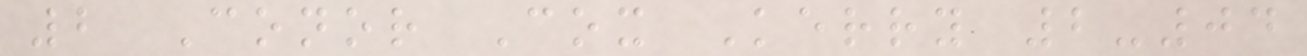2 Conor Cox Kerry 2-04
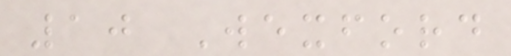10 Wexford
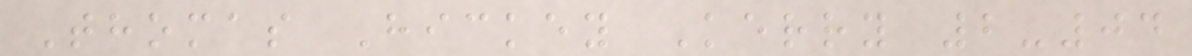Thomas Hickey Kerry 2-04
